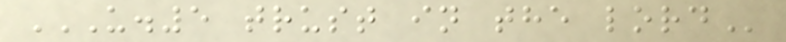U.5 TRUST IN THE LORD
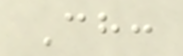Ch:
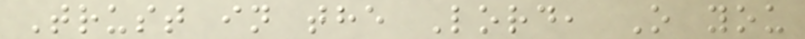Trust in the Lord, O you
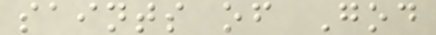saints of God
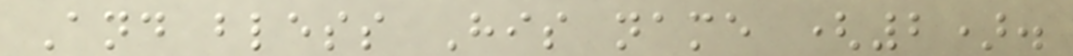And bless His name (2).
